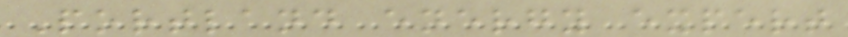Portland energy expert
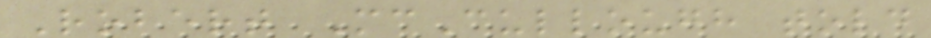Robert McCullough told
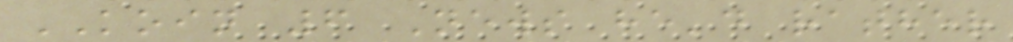KOIN 6 News he'd rather
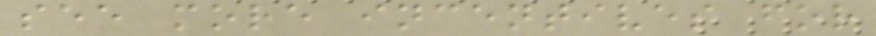see more incentives for
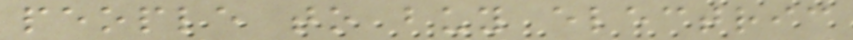people to buy electric
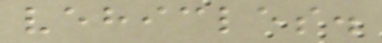vehicles.
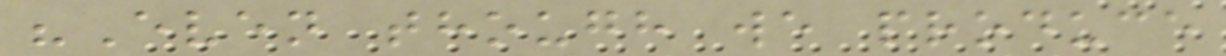"Even though we produce
